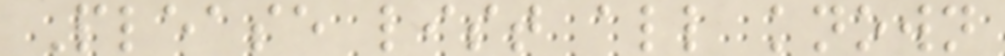Please list all known
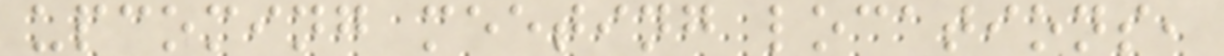upcoming meeting locations,
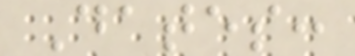Dates:
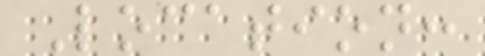Location:
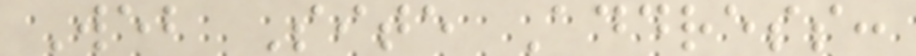Web Site Address:
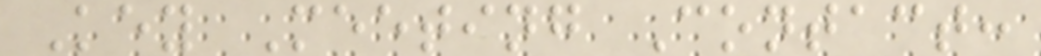Key Meeting Contact:
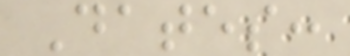Dates:
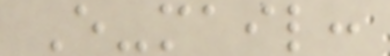E-mail:
